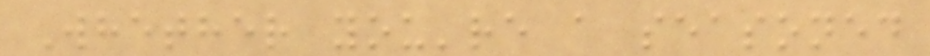Whether you're a seasoned
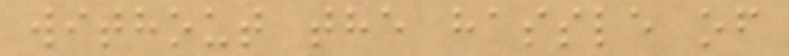without the hassle of
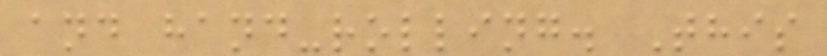and hand-rolling. This
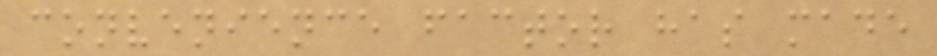convenience factor has made
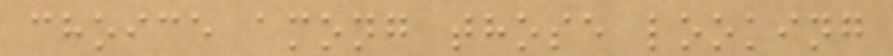choice among those looking
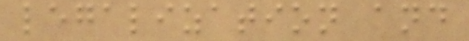legalization and
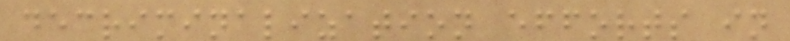decriminalization efforts in
